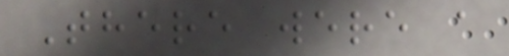There were a
